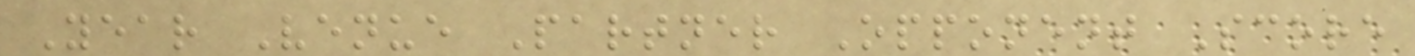Year Venue Partner Opponent Score
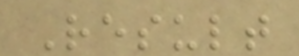Result
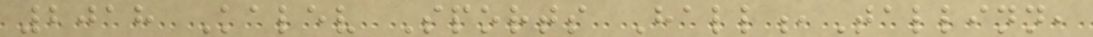2018 Kalev Sports Hall,Tallinn,
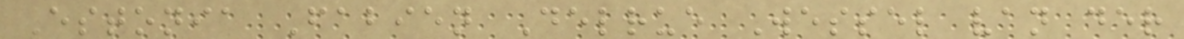Estonia Fabien Delrue Wessel van der
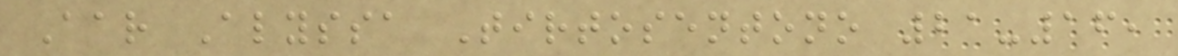Aar Alyssa Tirtosentono 21-16,
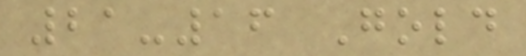21-16 Gold
